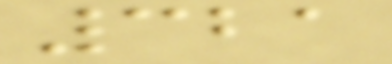321
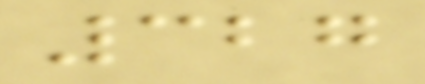327
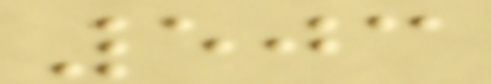503
